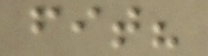fit?
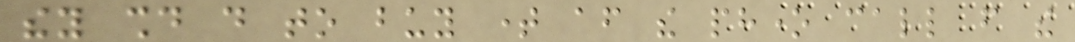they should do to buy time after the phone call from the
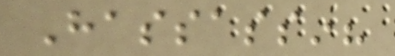Hassassin?
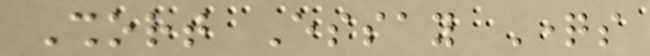Short Essay Questions
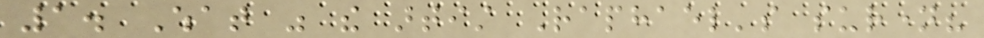1. What was the artist Raphael's surname?
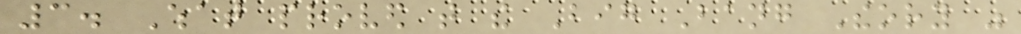3. What proved that the Big Bang Theory was
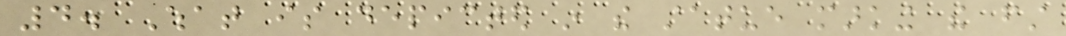4. What is depicted in the statue marking the first
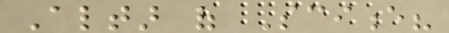Altar of Science?
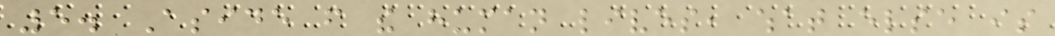5. Aside from the human lives, what else is
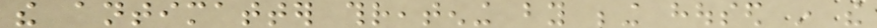the antimatter threatening by being housed in the
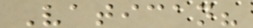Vatican?
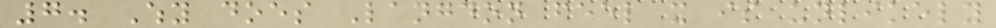7. Why does Langdon feel it is unlikely
